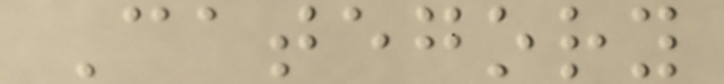Category
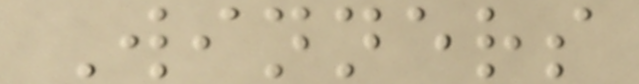Winners
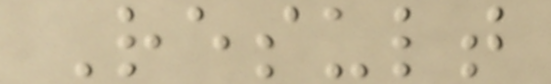Result
